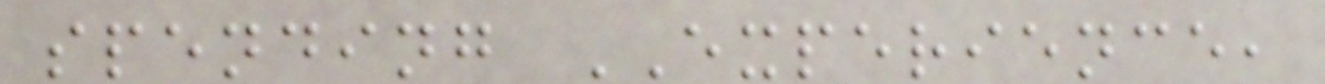spending EXPERIENCE,
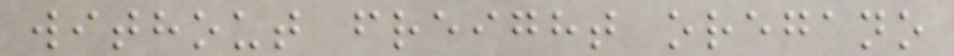without freight oregano
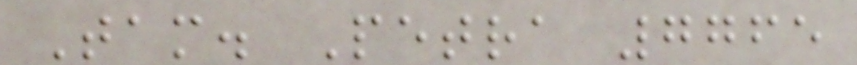Tam. Petra 7765
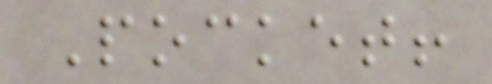Pocket!
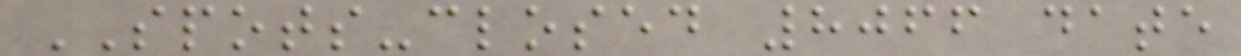SPOTS-closed 8066 date
